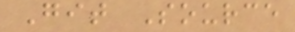Git Source
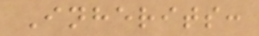Inherits:
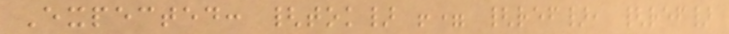Expected: {tok} != {ref}, {ref}
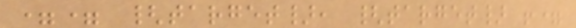== {target}, {target} !=
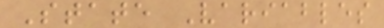State Variables
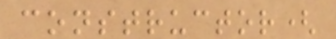constructor(
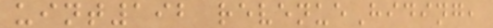uint192 revenueHiding,
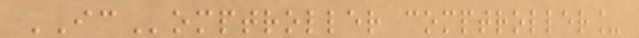IComptroller comptroller_
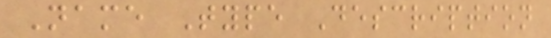Name Type Description
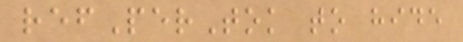refPerTok to hide
